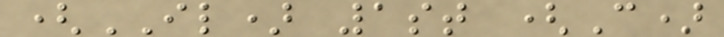(IL) 1st (C)
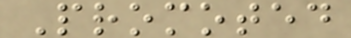Promoted
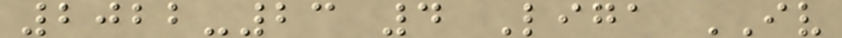2022-23 4 Liga IV
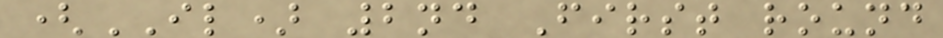(IL) 2nd First round
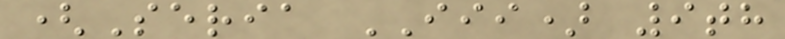(Seria III) 9th
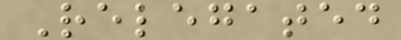Relegated
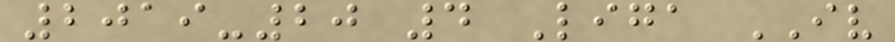2019-20 4 Liga IV
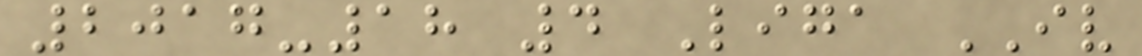2017-18 4 Liga IV
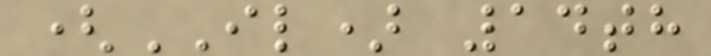(IL) 14th
